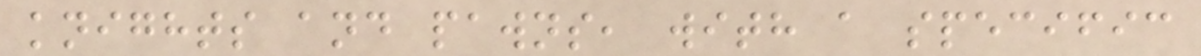knights and pawns, with a specific
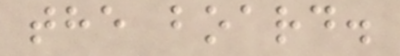the board.
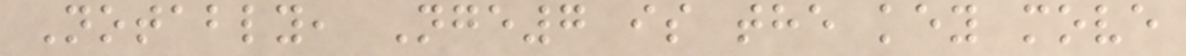Notably, Nge7 is the key move
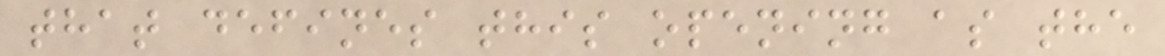that defines this opening as the
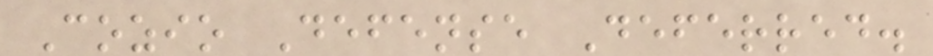Cozio Defense Deferred.
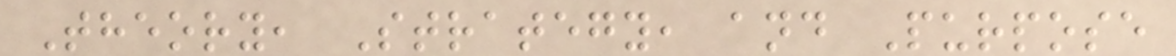Theory, Strategy, and Purpose
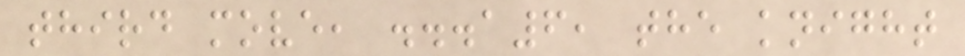third move, ...a6, the knight
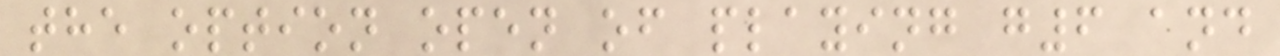the option open of playing g6 and
